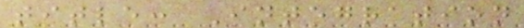title: Integration
